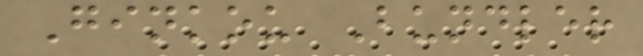Ginkou Bundler
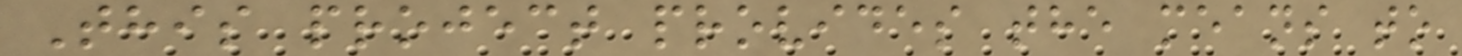This project provides the means to
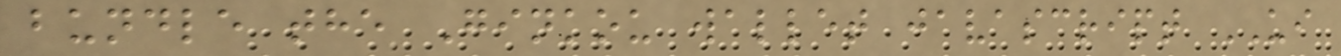bundle the Ginkou wallet javascript UI
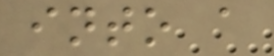into a
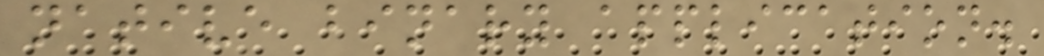native binary application.
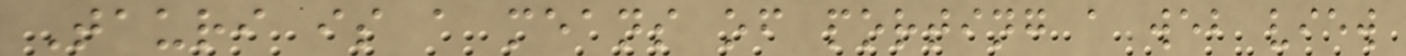Tauri is a means of porting a web view
